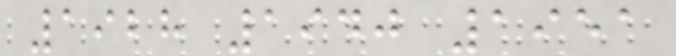1928 1940 1951
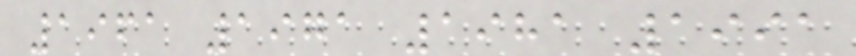1961 1971 1981 1991
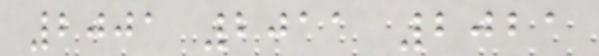2001 2011 2021
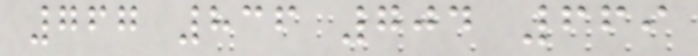767 836 704 669
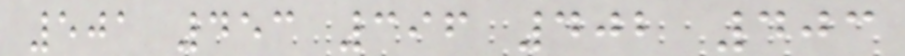501 453 396 402 403
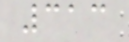313
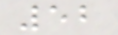52
